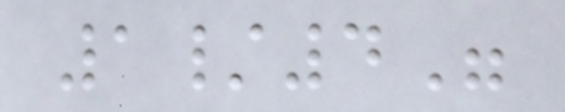1/4"
